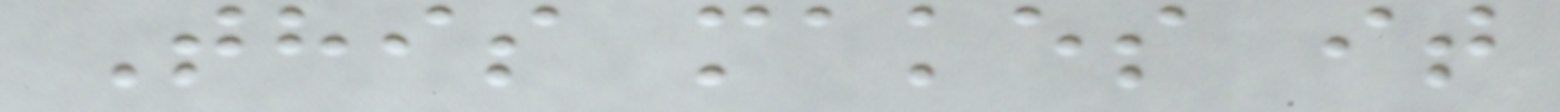This makes it
